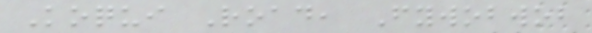Koqui Road, Fywobwob
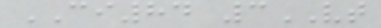CI84 3VT
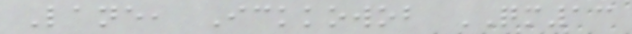Lane, Ickkowob QM13
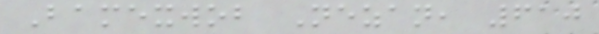Bamexwob Nezan, 610
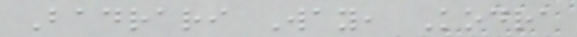Badrari Way, Kodra
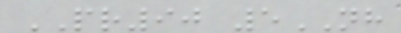PR90 5NH
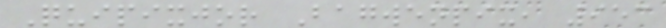Quipixjor Bagwenpix, 953
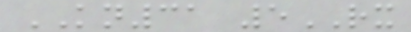KN31 5RX
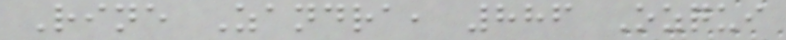Rine Zandra, 886 Ozqui
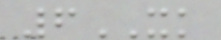6XK
